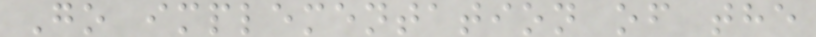Go implementation of the
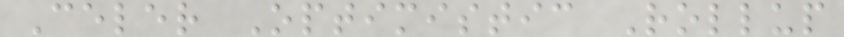Celer Optimistic Rollup
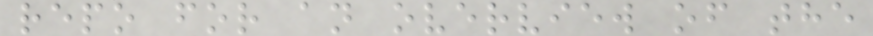repo for an overview of the
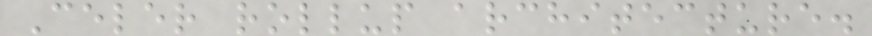Celer rollup architecture.
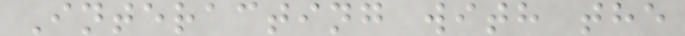Interacting with the
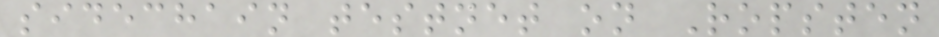sidechain testnet on Ropsten
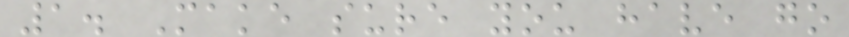1. Make sure you have go
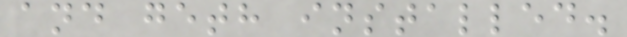and geth installed.
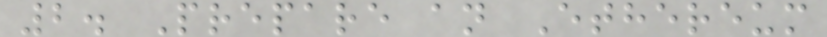2. Prepare an Ethereum
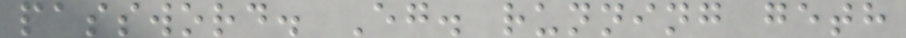password. Eg. running geth
